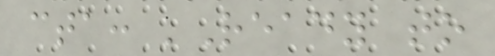cta: 'Ready to
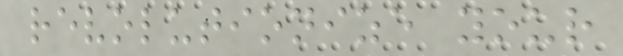revolutionize your
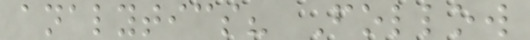analytics? Follow
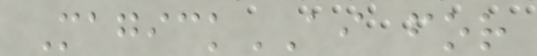MagickAI for
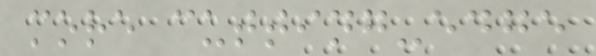more cutting-edge
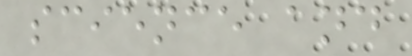science and
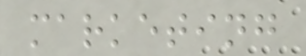marketing
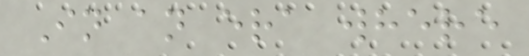In an era where
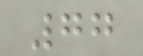77
